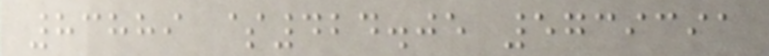83889 $424.05 5739391
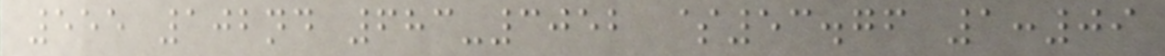555 102nd 683-3052 $53.76 1:09
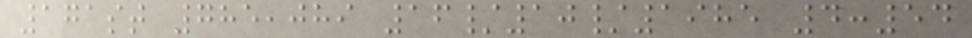171st 785,089 16/10/1985 4:54
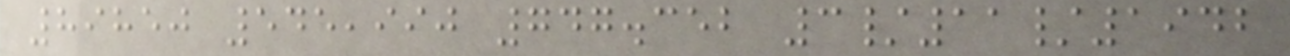89850 545,990 747.352 3/11/1942
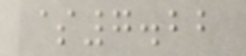$7.22
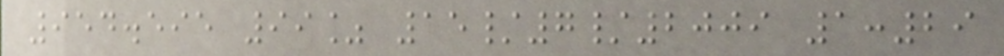954.595 99% 15/7/2009 1:29
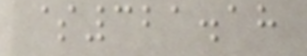$321.18
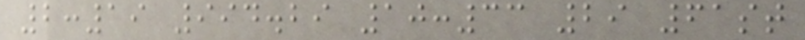2:19 994.29 10:33 29 61st
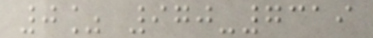0% 970-7319
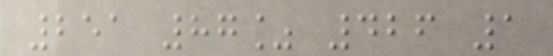251 87% 426 1
